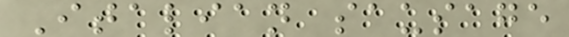Italian sausage
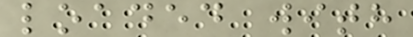loaded with
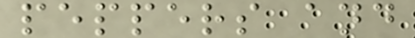peppers and
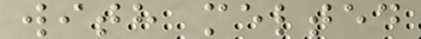with melted
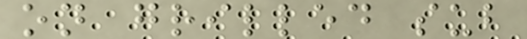on grilled sub
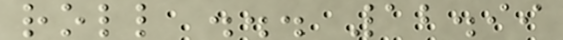roll ... 12.99
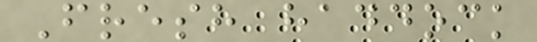Fresh haddock
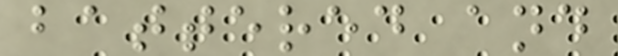battered and
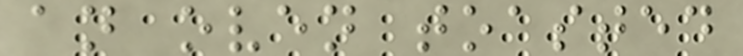an oven toasted
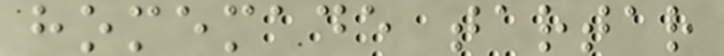homemade tartar
